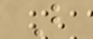B
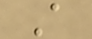A
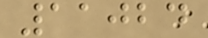11024
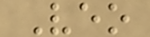Veo
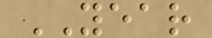YEAR
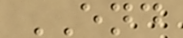END
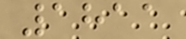1811
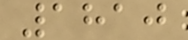1810
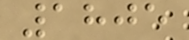1805
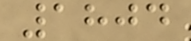1804
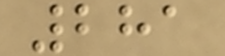281
